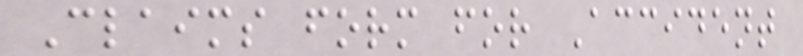Claims form for Accident
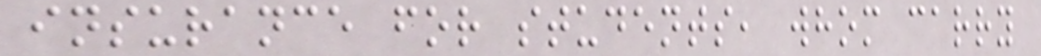insurance for students, whom carry
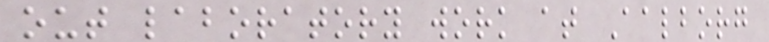out laboratory work at Aalborg
